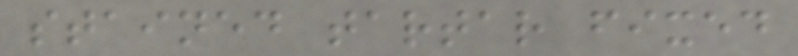stained tartar fixed
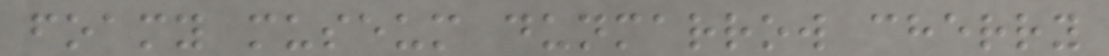foamy museum dunmarrow cherry
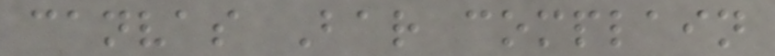canvas Bar complain
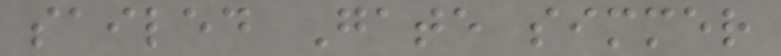sailed Gate simmer
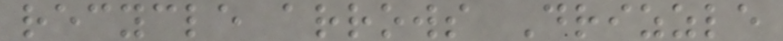recycle arrows Drizzle
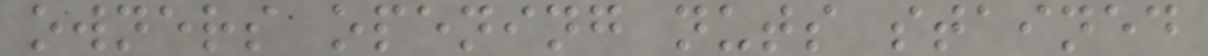owners opening nuts stained
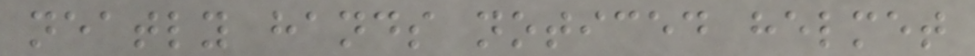neatly hands noticed helmet
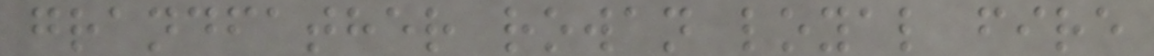grandfather rowan loyal fire
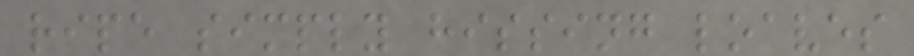ripe simply hissing loaves
